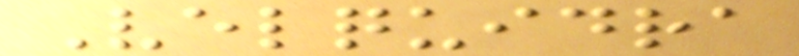Velquidra
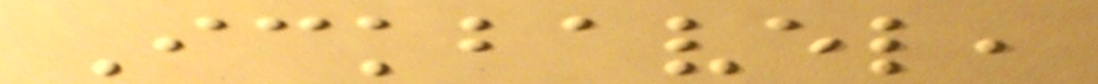Ickbavel,
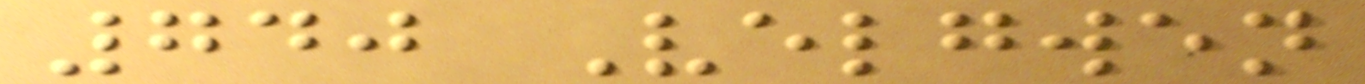740 Velgwen
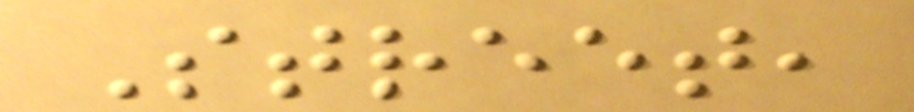Street,
